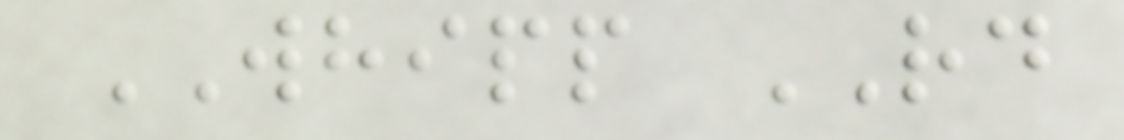WHIPP RD
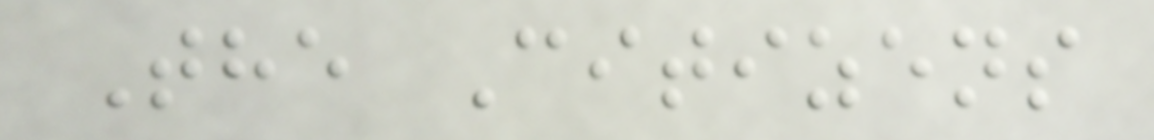The Citizens
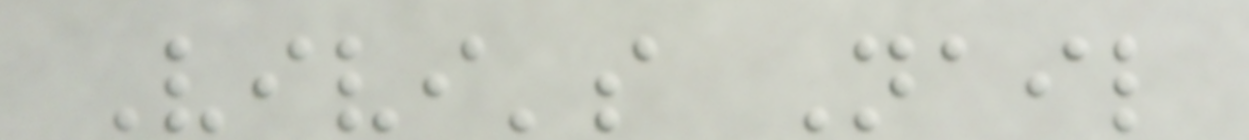Vivi's Nail
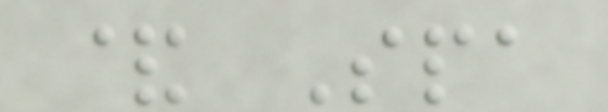& Spa
